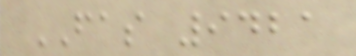FAS 9421
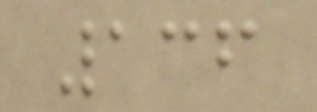136
